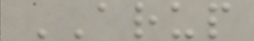ARUP
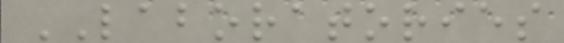LABORATORIES
